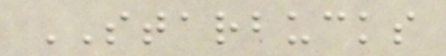STARBUCKS
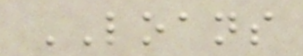LOANS
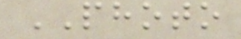PHOTO
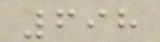698
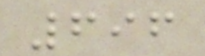696
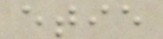etie
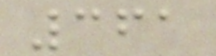361
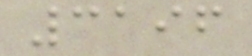3196
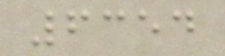6354
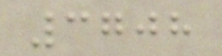3708
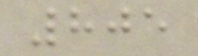805
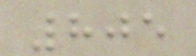805
